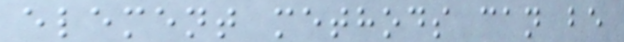element methods can be
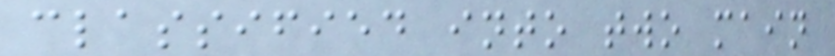classified into two main
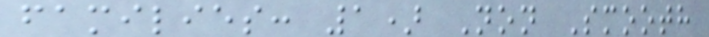families: 1) Non Smooth
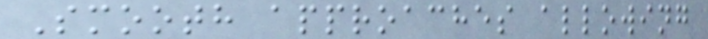Smooth approaches allowing
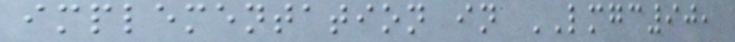implementation in LMGC90,
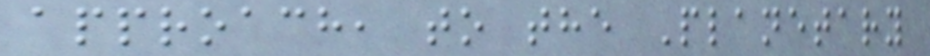approach, to the Planetary
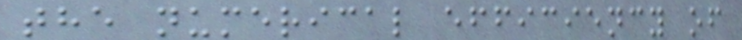the numerical efficiency of
